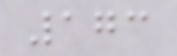173
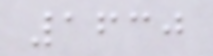1630
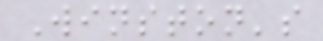Winston's
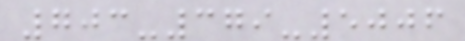703-379-5006
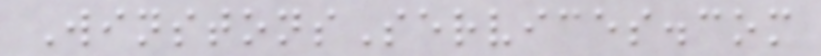WinstonsServices.com
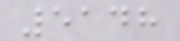5148
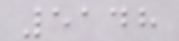5148
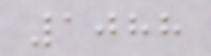1088
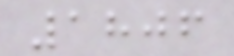1806
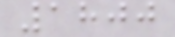1800
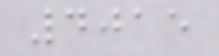4015
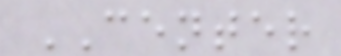CENTER
